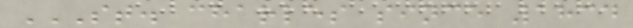ST. CHARLES SINCE 1834
